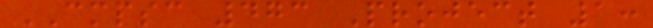CMPSC 473 Project 1:
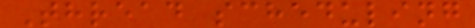Thread scheduling
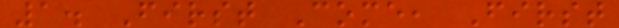1. First Come, First
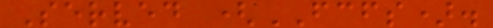Served (FCFS).
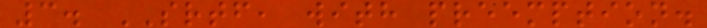3. SRTF, with preemption.
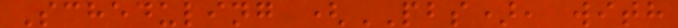Scheduling (PBS), with
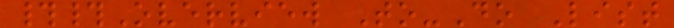##Overview To-Do List
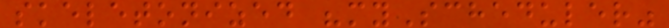skeletonized "myScheduler"
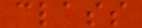class
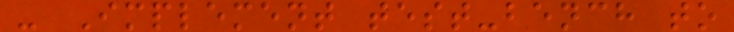- Implement test-bench to
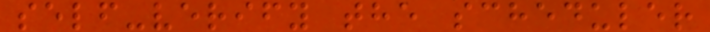self-verify the scheduler
